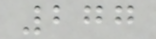277
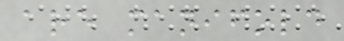are manifold
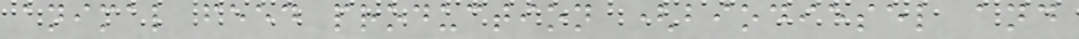animal feed production (biodiesel and
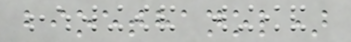bioethanol)
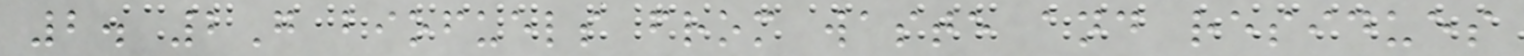2. 2G biofuels from waste and residues
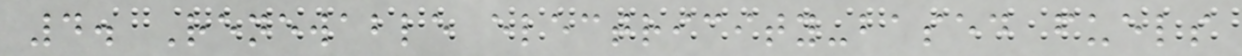4. Renewable electricity-based fuels
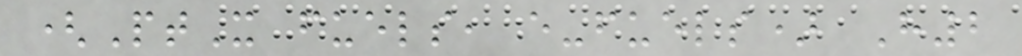(PtX fuels, e-fuels) H2
